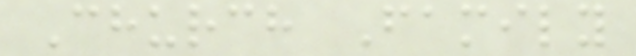Church Family
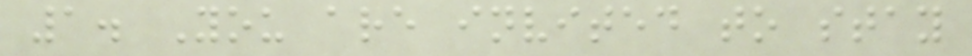1. You are invited to stay
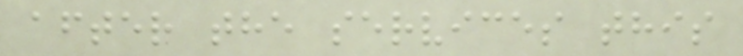after the services this
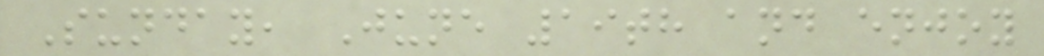Sunday, June 19th and enjoy
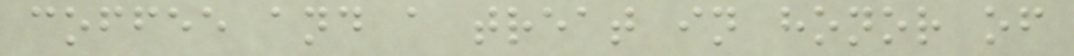coffee and a treat in honor of
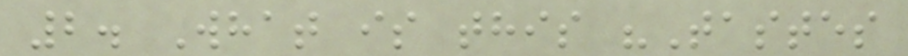2. What is this "Tastes
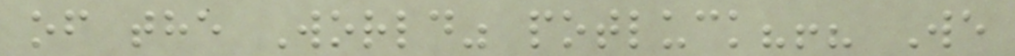of the World" potluck?!? We
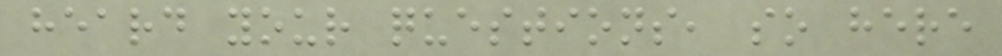heard your questions, so here
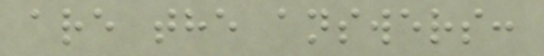are the answers:
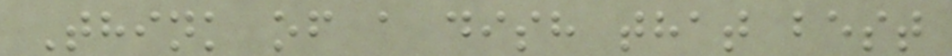Think of a dish that best
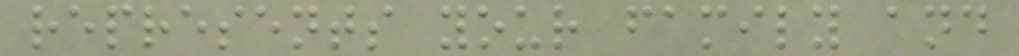represents your family and
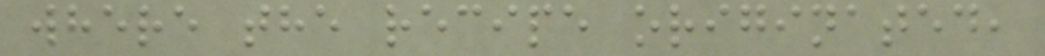where the recipe originated,
